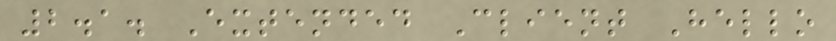2.1. Extended Client Hello
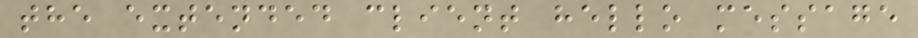the extended client hello message
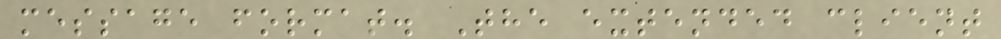message format. The extended client
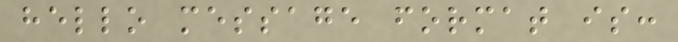hello message format is:
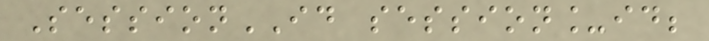SessionID session_id;
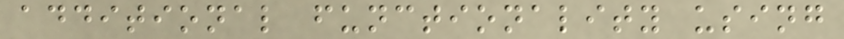additional functionality using
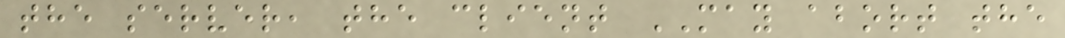the server, the client MAY abort the
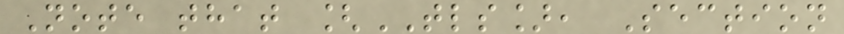Note that [TLS], Section
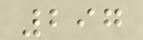297
